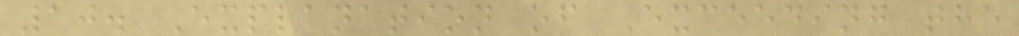10. Explanation of Exceeding the
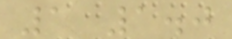1 1.0
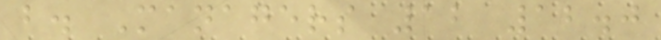b. Managers 12 12.0
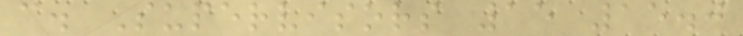c. Supervisors 15 15.0
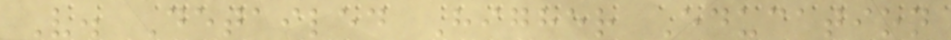V. Detailed Higher Education
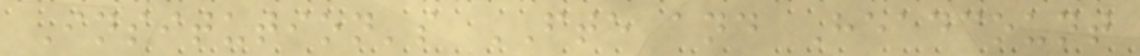Insitution's FTE and Headcount
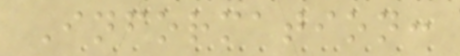Information:
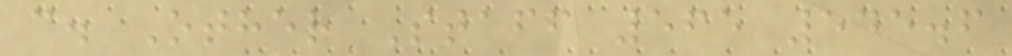c. Other Staff 565 545.6
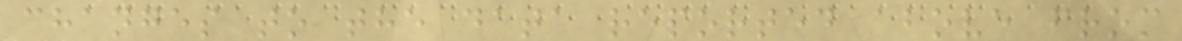changes to the data reported above from
